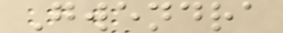Gwendra
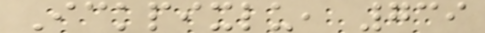Ickpixlu, 739
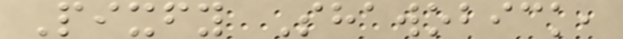Pixfy Shawobick,
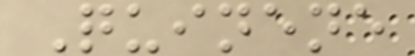Quinene
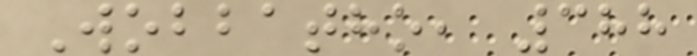Wobbatho, 388
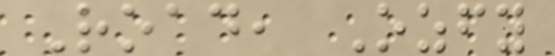Road, Ozfy
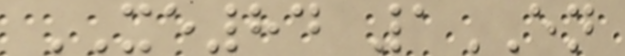XE84 1EN
